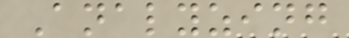Analyzing
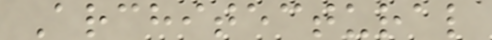Architectural
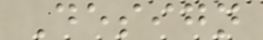Design
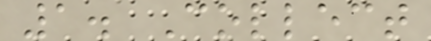1. Collect
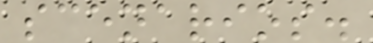scenarios.
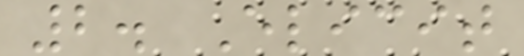2. Elicit
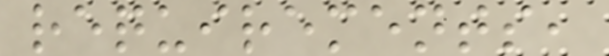requirements,
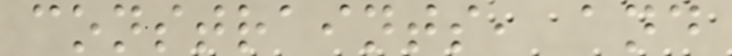constraints, and
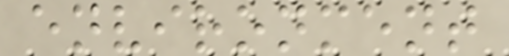environment
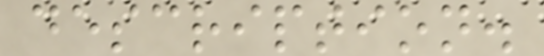description.
